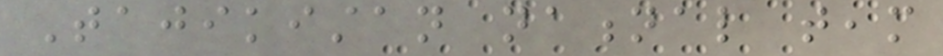Tajikistan national team
